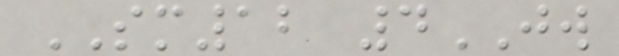SM12 4JW
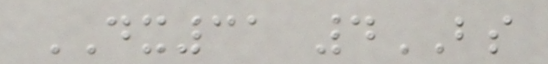DX31 4BS
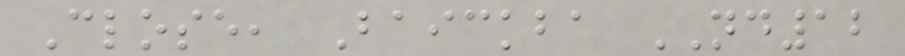Close, Baickba ND12
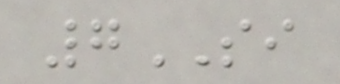7SI
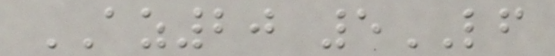AZ20 5LF
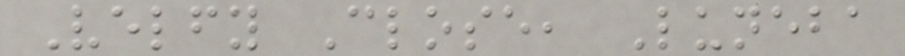Velfy Close, Luneba
